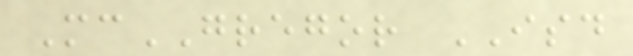McGREGOR ISD
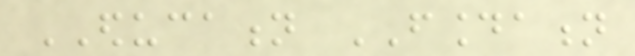EDUCATION FOUNDATION
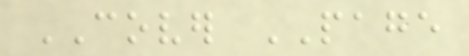COVER PAGE
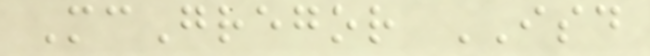McGregor ISD
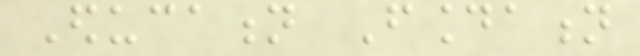Education Foundation
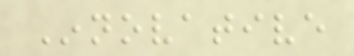Innovative
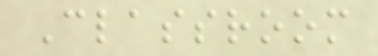Classroom
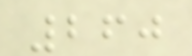260
